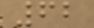62
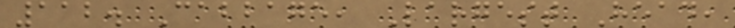112. Cabbage, Largest Head,
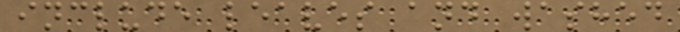include leaves and washed
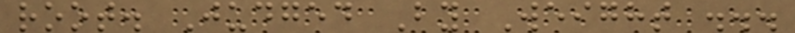root. Judged By Weight ...
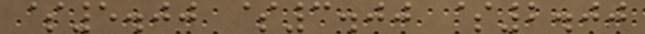$5.00 $3.00 $2.00
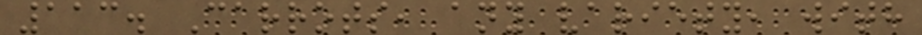113. Carrots, any variety, with
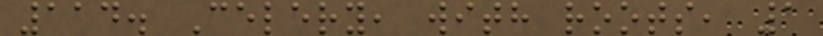114. Celery, with roots, 1
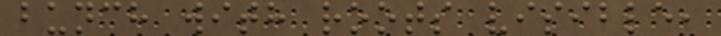bunch with roots visible,
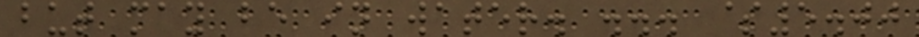but may be in water. ... $5.00
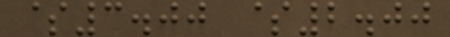$3.00 $2.00
